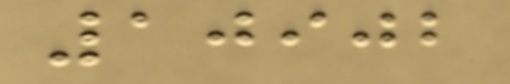10902
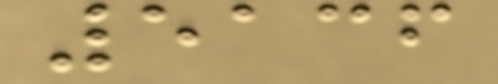5136
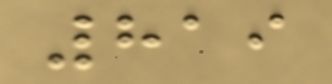819
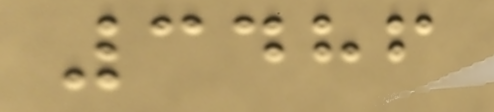3486
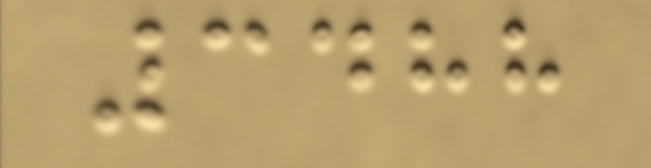3488
